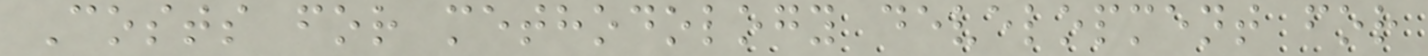Costs for methodology development for
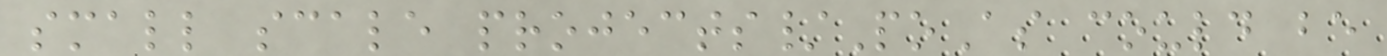small scale projects/PoAs could be
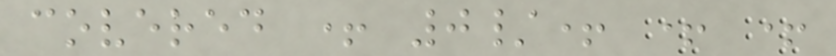covered + 0/+ + +
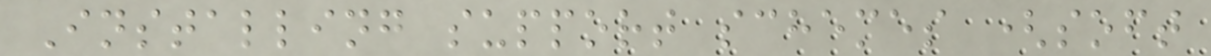Installing support schemes (soft
